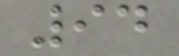94
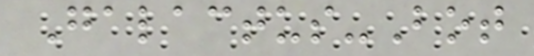Galactus-Bot
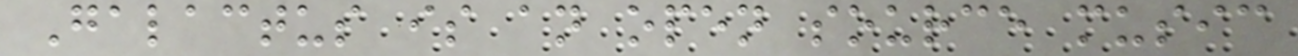Galactus is an open source music
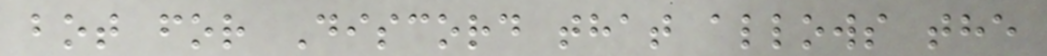bot for Discord that allows the
